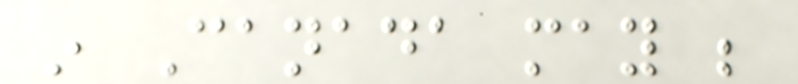in Canada may be
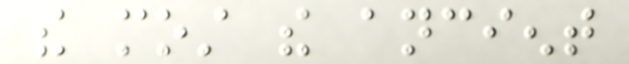the most the ancient
